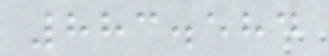883.584
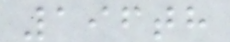196th
